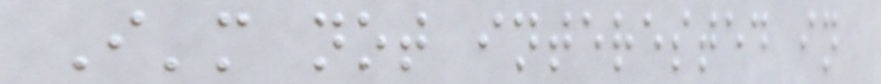I'm not interested in
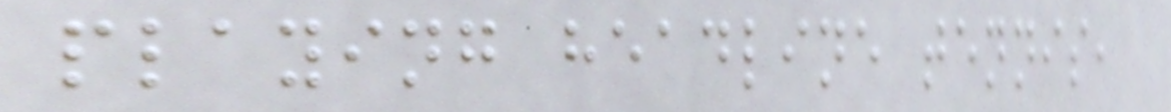playing headline tennis,
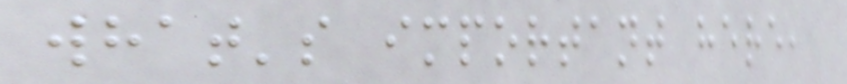what's important here,
